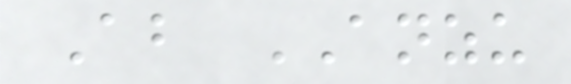About ANZU
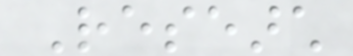Research
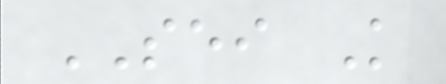SEI Knowledge
